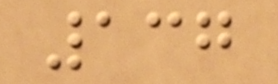137
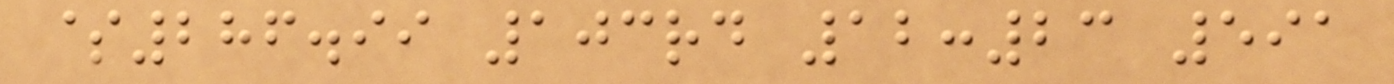$286.99 103rd 12:23 591
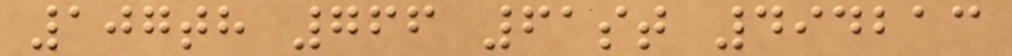107th 766 61st 494213
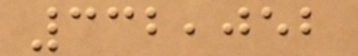332,052
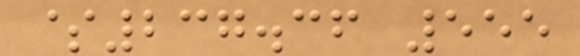$237.36 555
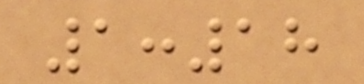1:18
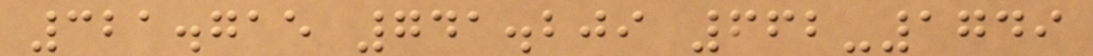321.715 741.209 662-1749
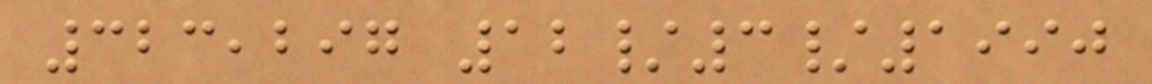323,297 12/3/1990
